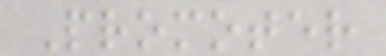Promoter
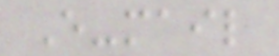E-mail
